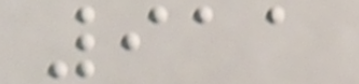911
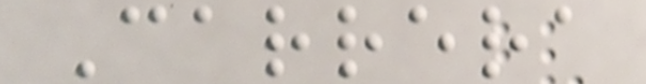Carrera
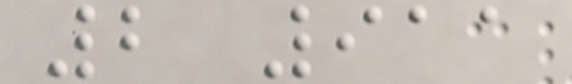2 911
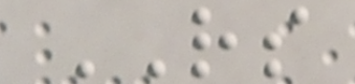RS
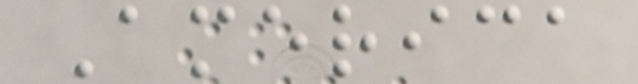America
